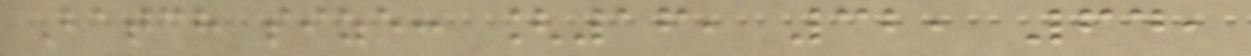Batch size: [16, 32, 64,
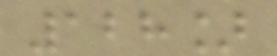128]
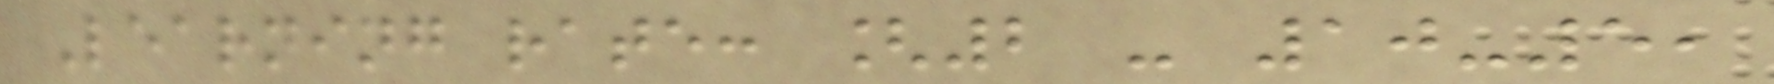Learning rate: [2 - 10-5,
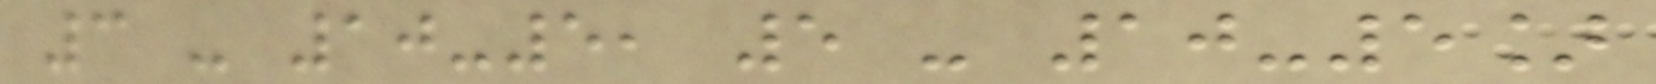3 - 10-5, 5 - 10-5]
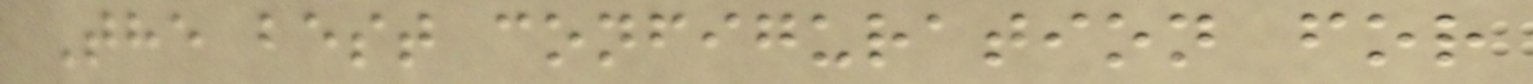The best configuration for
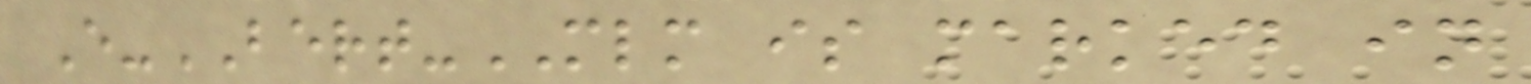E-BERT-MLM is marked in
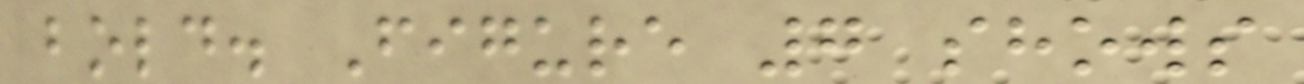bold. Figure 7 shows
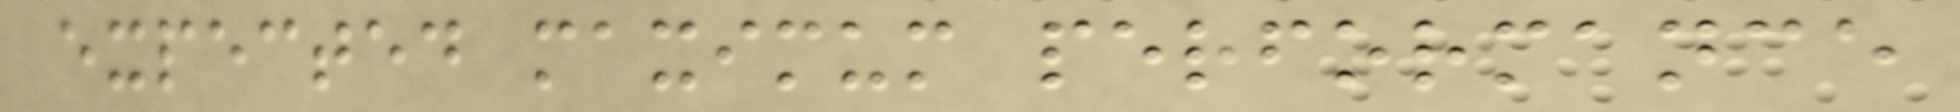expected maximum performance
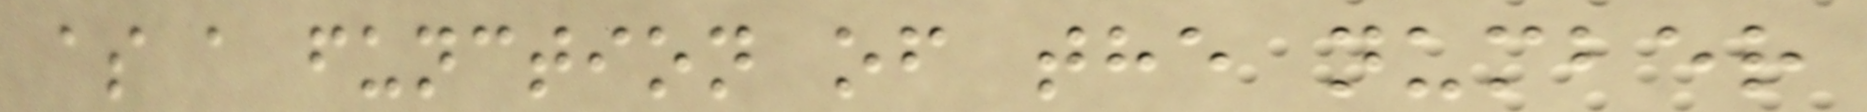as a function of the number
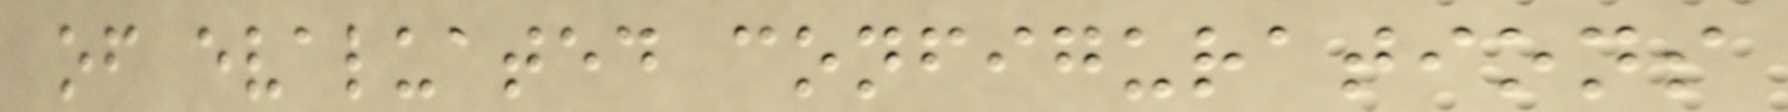of evaluated configurations
